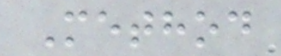Method
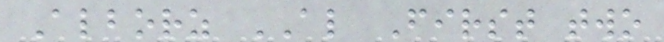Alborz AL First two
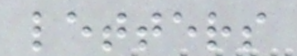letters
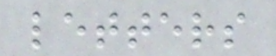letters
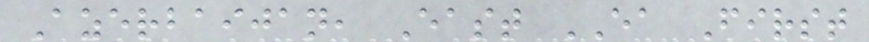Azerbaijan, East EA First
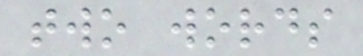two words
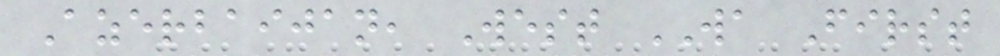Azerbaijan, West WA First
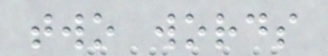two words
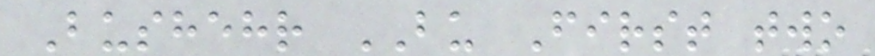Bushehr BU First two
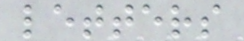letters
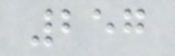257
